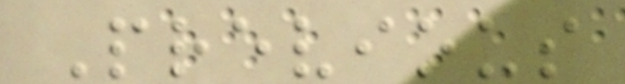Previous
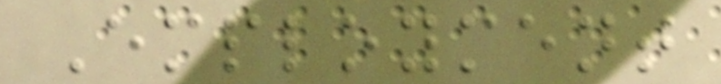Employment
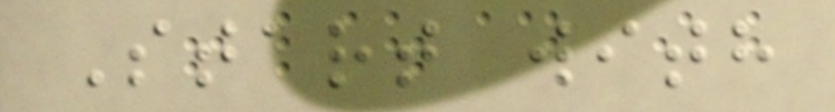Start with
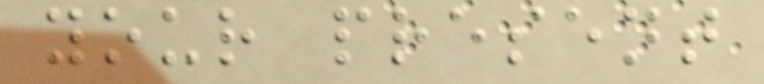your present
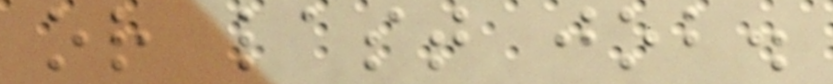or last job.
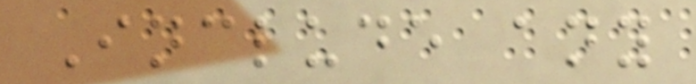Include any
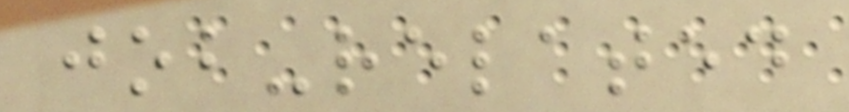job-related
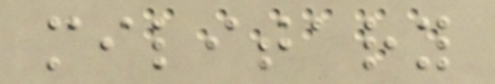military
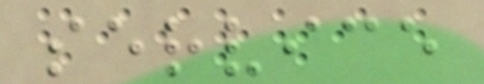service
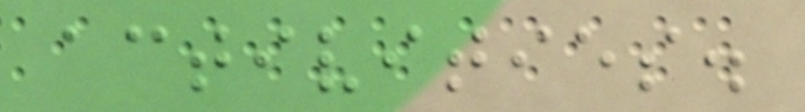activities.
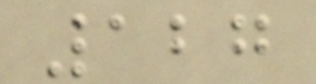127
